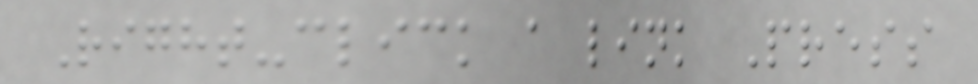Right-click a link Press
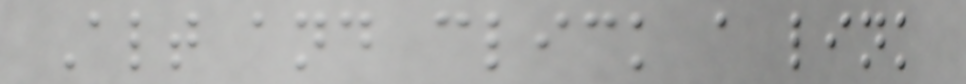Alt and click a link
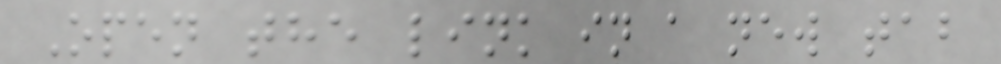Open the link in a new tab
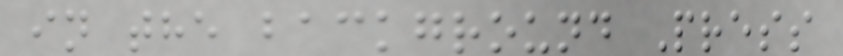in the background Press
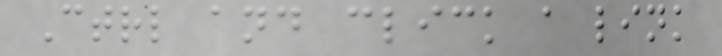Ctrl and click a link
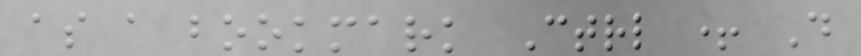as a bookmark Ctrl + D
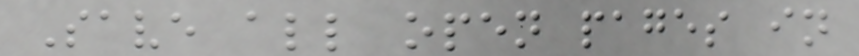Save all open pages in
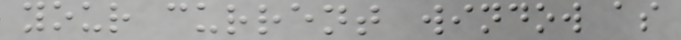your current window as
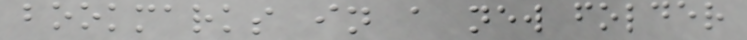bookmarks in a new folder
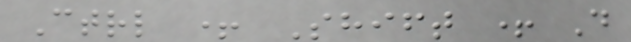Ctrl + Shift + D
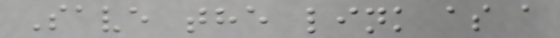Save the link as a
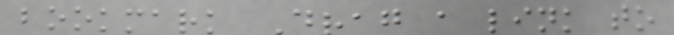bookmark Drag a link to
